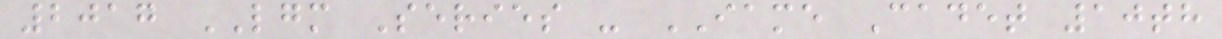2017 LGM Series - IAME Cadet 10th
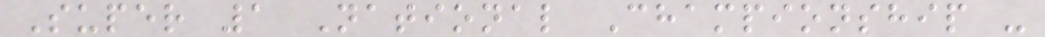Super 1 National Championship -
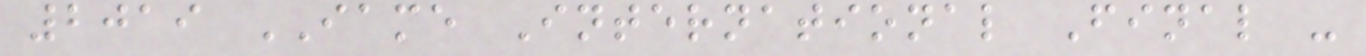2019 IAME International Final -
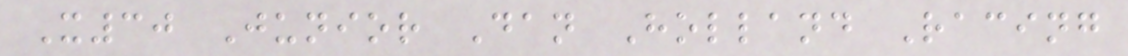X30 Junior Dan Holland Racing
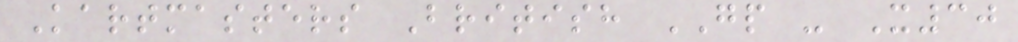Kartmasters British GP - X30
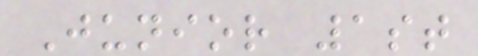Junior 1st
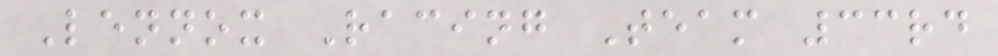Lennox Racing Team 33rd
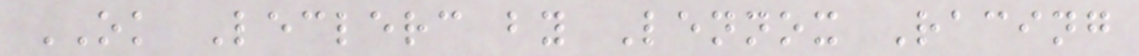OK Leclerc by Lennox Racing
